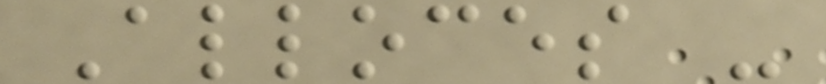Alloces -
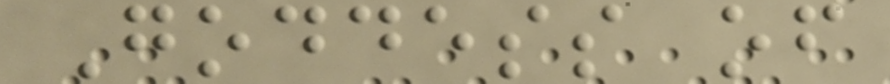Goddess of
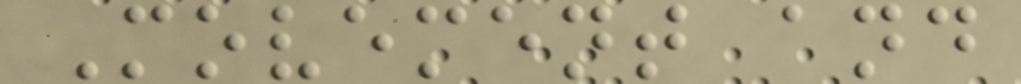Movement and
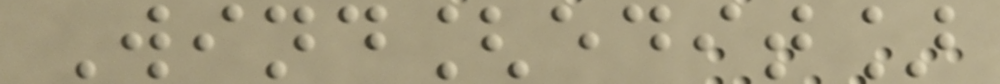Wind[edit]
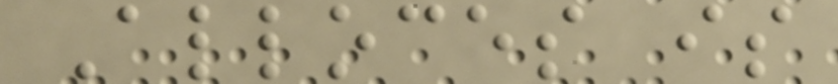Alloces is
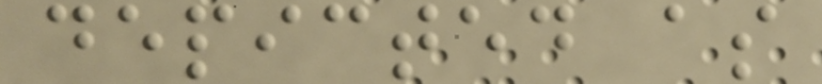depicted as
